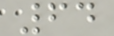64
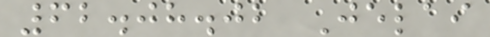62.08.02 Jelai
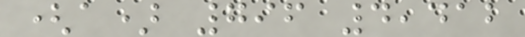(a) 796 4,412
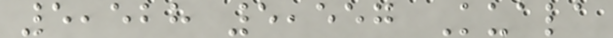5,528 5,557 Kuala
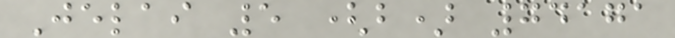Jelai 5 (b) 74171
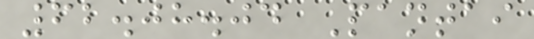62.08.04 Pantai
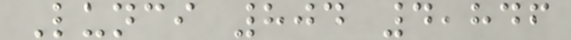Lunci 804 4,846
